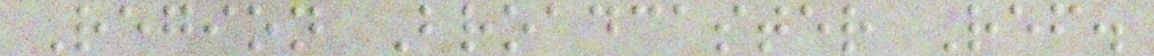Region Broadcaster Ref.
